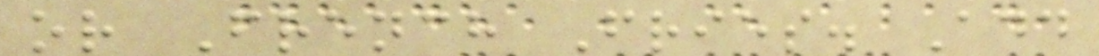or French Fries. Add
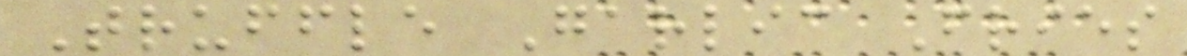Truffle Garlic Fries
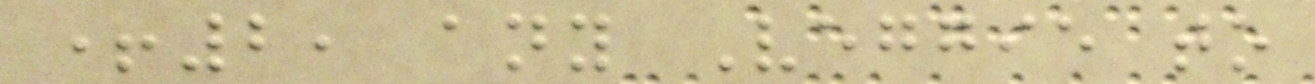+2, any Veggie to
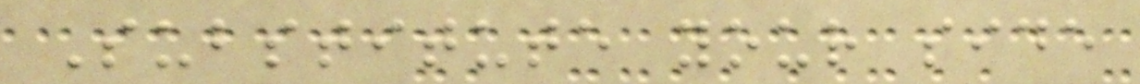Substitute your side
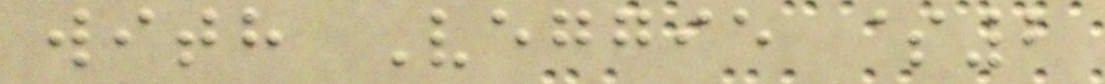with Veggie $2
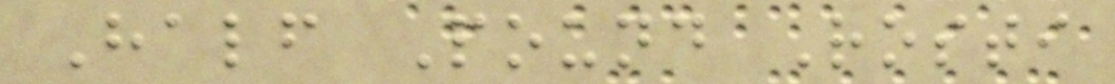Half Pound Rosti
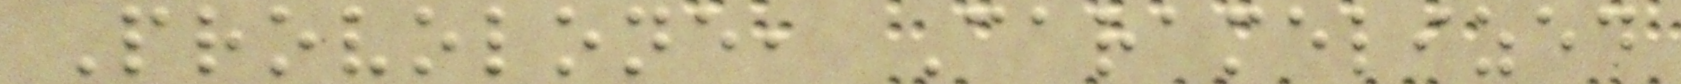Provolone, Caramelized
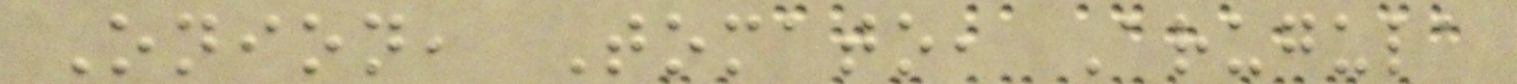Onion, Tomato, Arugula
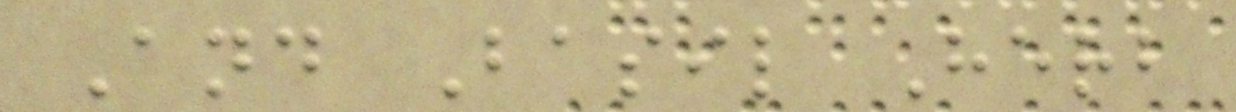And Basil Herb
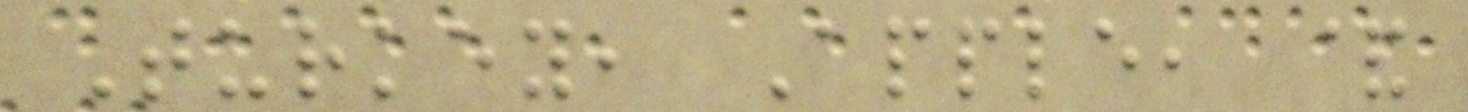Turkey, Apple, &
